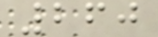260
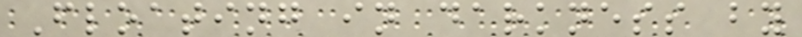Floating in darkness by
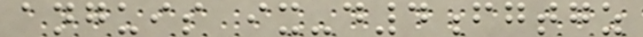anguis ix-d4fgtgz
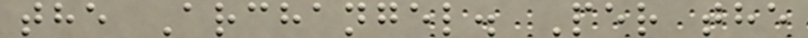the Archangel. Per the
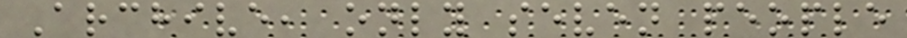Archive, only seven people
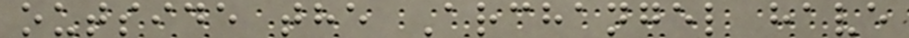outside the Archangel have
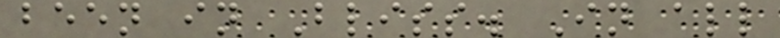been in Bliss. In all
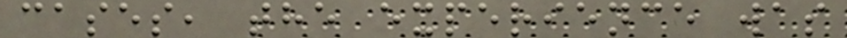cases, the experience was
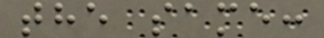the same:
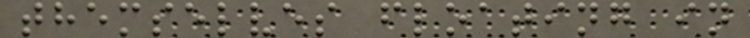themselves floating in
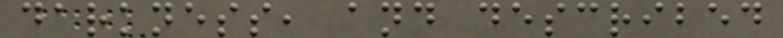darkness, and described
